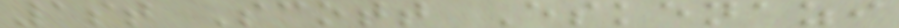1st Scott Eskenazi
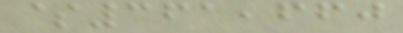$361,660
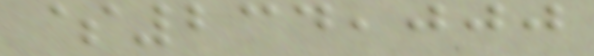$234,000
